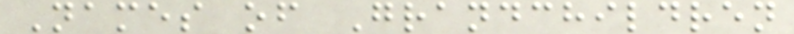Names of Grandchildren
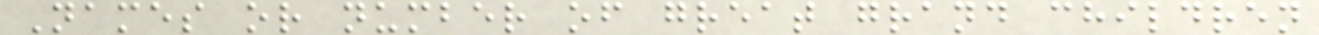Names or number of great grand children
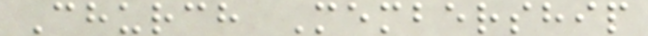Church Membership
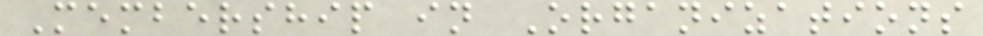Membership in Organizations
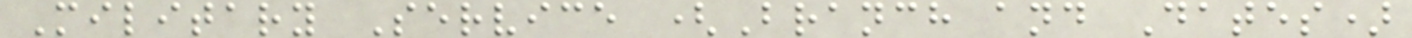Military Service (Branch and Dates)
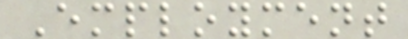Employment
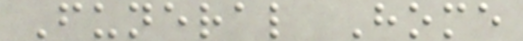Funeral Home
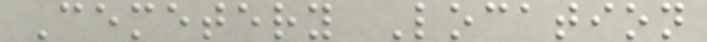Cemetery Location
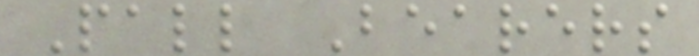Pall Bearers
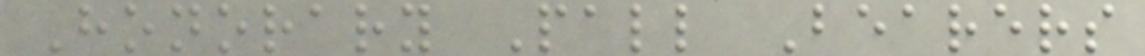Honorary Pall Bearers
